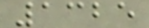1325
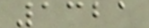1321
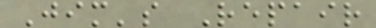Jim's Repair
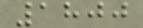1800
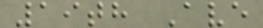19th Ave
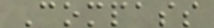Compass
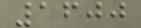1600
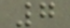7
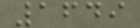1649
